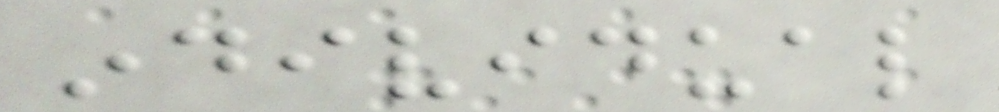individual
